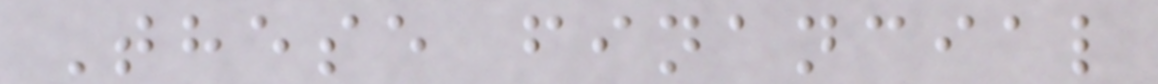These financial
